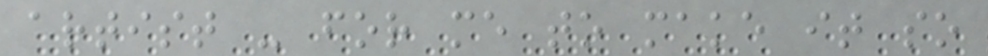artist - for me to make it so
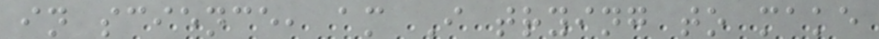in science, am I trying to make
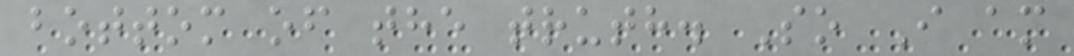bottom of the truth. So I am
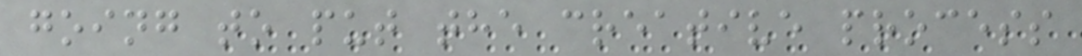going to put the creative process
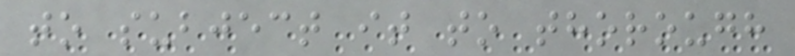to subject it to thorough
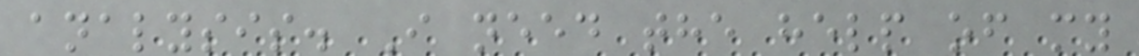analysis. I need the help of my
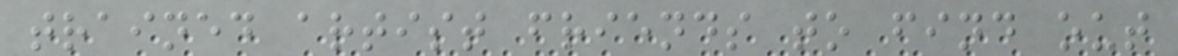trained artist friends to find out
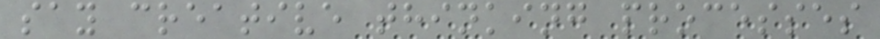say creative thinking processes
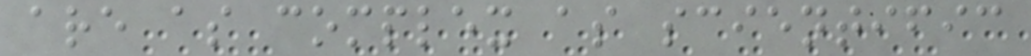are as complex as scientific
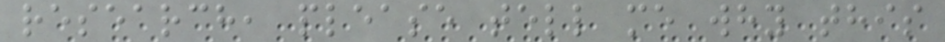research, please tell me why this
